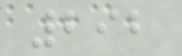292
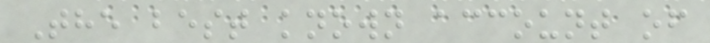The best known account of
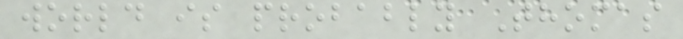world is probably Thomas
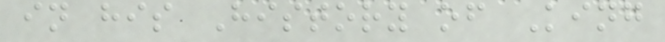in his History of King
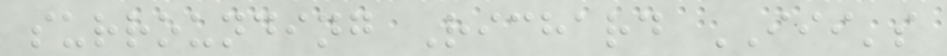surrounding Richard III's
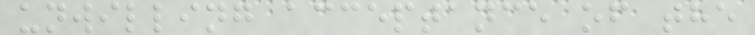unwilling acceptance of the
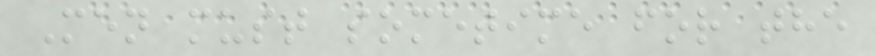Men must sometime for the
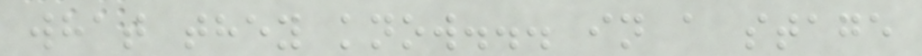what they know... in a stage
